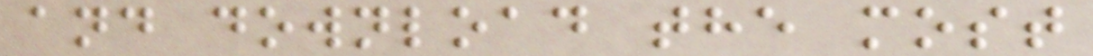and download the most
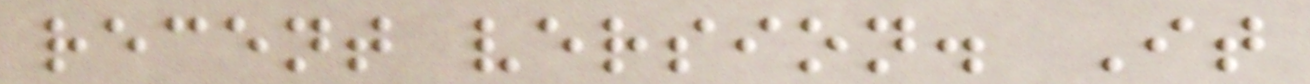recent version. It
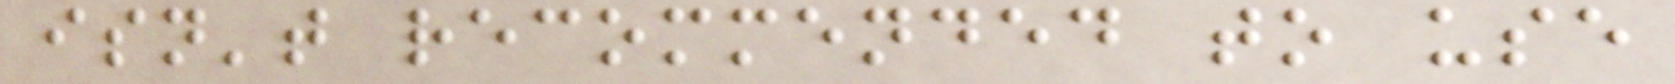isn't recommended to use
